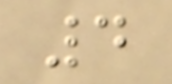4
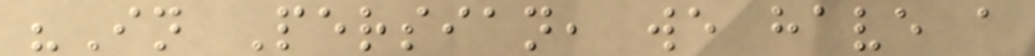"In Persian, we have a
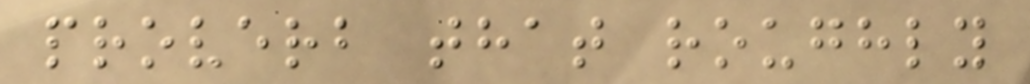proverb that roughly
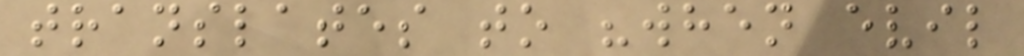translates to "when evil
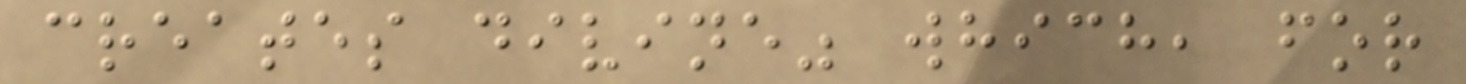creates divine" which, for
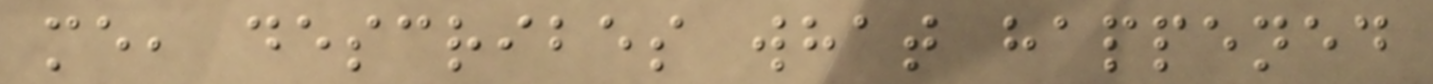me, describes what happened
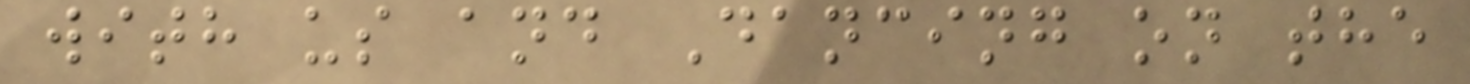with us and Dancing on the
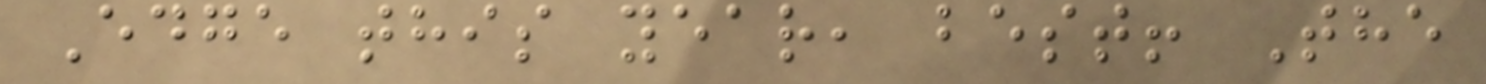Edge this year, best! The
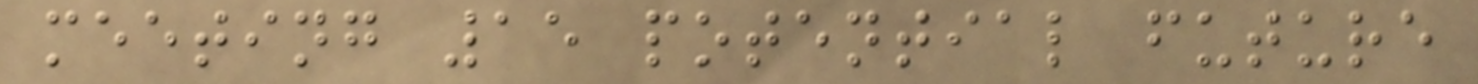meeting 15 potential future
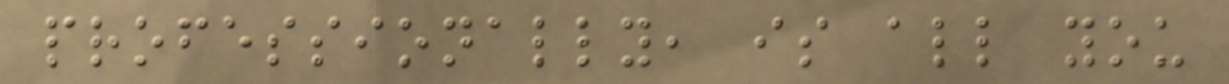professionally, is all you
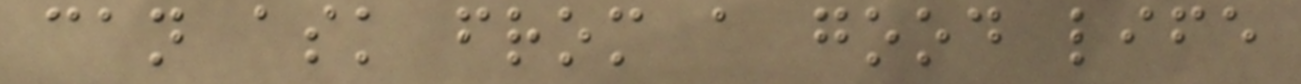can ask from a good life
